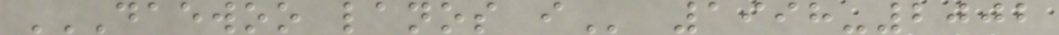DAEWOO LANOS I 1998-2002
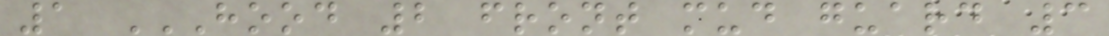1 HOOD 2 FRONT MUD GUARD 3
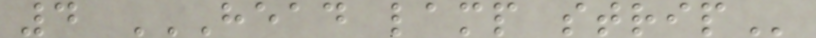4 HEAD LAMP STRIP
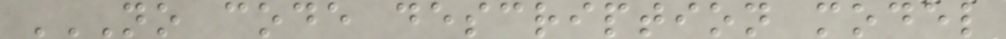NO CODE DESCRIPTION MODEL
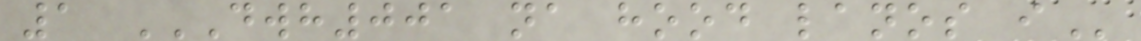1 DWH001 NA HOOD LANOS I
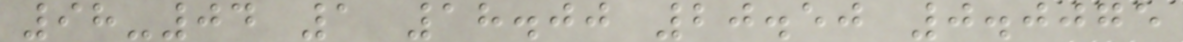98-04 1 18.00 20.50 0.0075
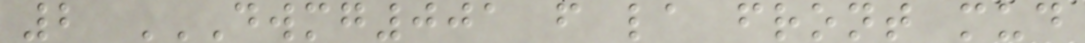2 DWMG001 F LA FRONT MUD
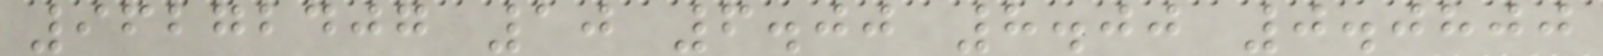96272407 10 6.00 8.00 0.0800
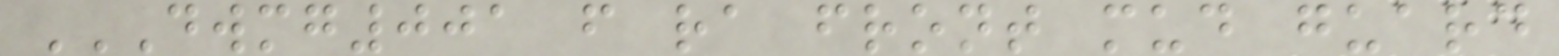DWMG001 F RA FRONT MUD GUARD
